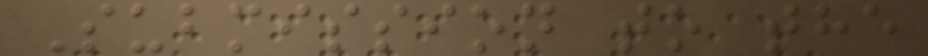Submission to the
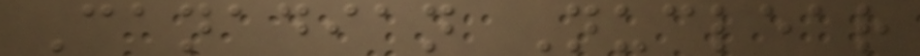Canadian Nuclear
